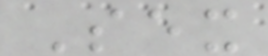Sex
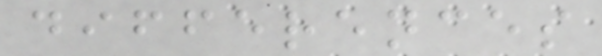differences
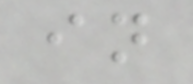in
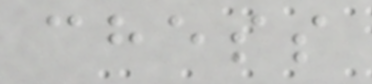chess
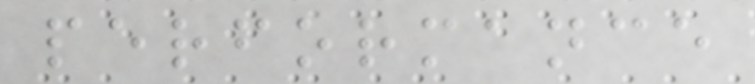performance
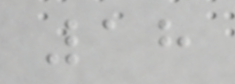18
